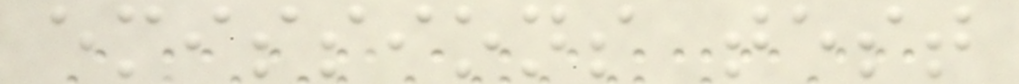emissions test
